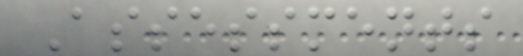Assessments
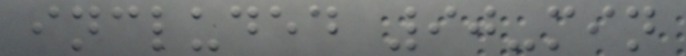included 90-min
